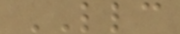LLC
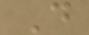D
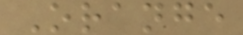Orange
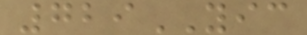729YIC
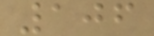106
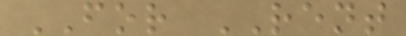FOR RENT
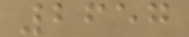2657
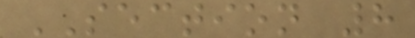SECTION 8
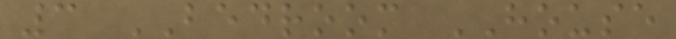3 BEDROOM HOUSE
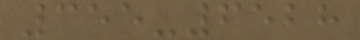355-6528
